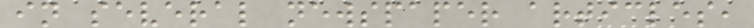in several newspaper articles,
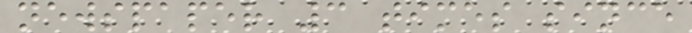newspaper 3 times since
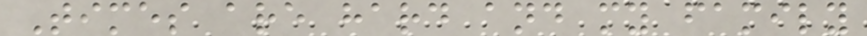Times are hard and my family
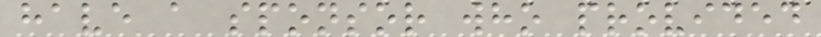have a sponsor who provided
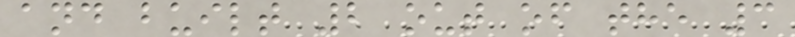and built 2 out of the 3
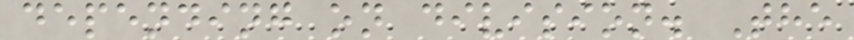depending on division. The
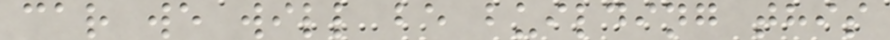car we will be building this
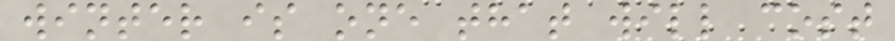winter is one that will cost
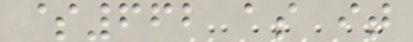$662 as it
